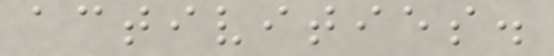activities.
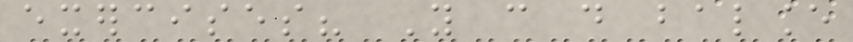exercises? You can do balance
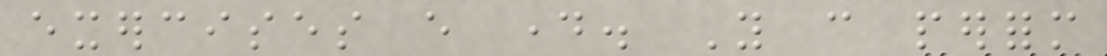exercises every day. You can perform
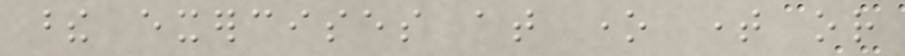these exercises at one time or
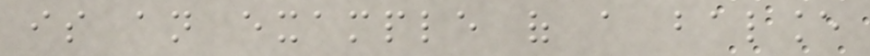is an example of a balance
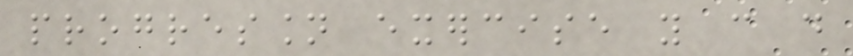progression exercise you can do
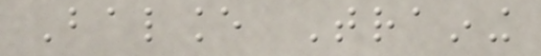Balance Training
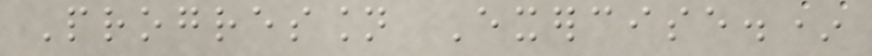Progression Exercise.*
